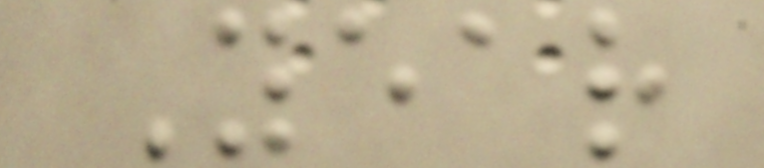Year
